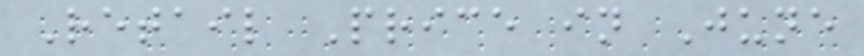Retail Price in June
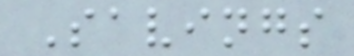Savings
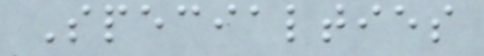Specialties
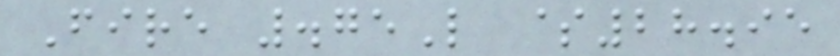Fire .75L $28.95
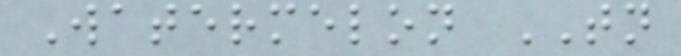Watermelon TN
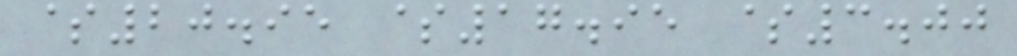$20.95 $17.95 $3.00
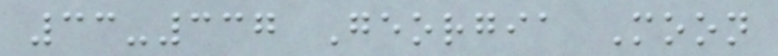33-337 Georgia Moon
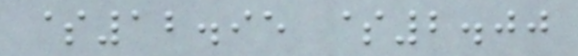$12.95 $2.00
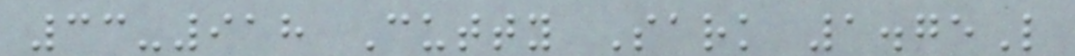33-918 Cutty Sark 1.75L
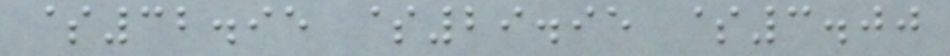$32.95 $29.95 $3.00
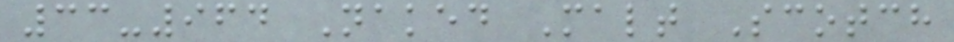33-964 Naked Malt Scotch
